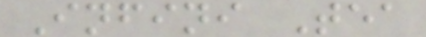Infini Tea
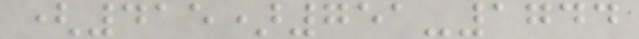(415)751-1744
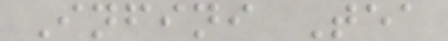Infini Tea
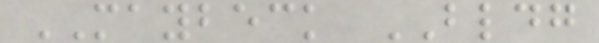MAYBECK BLDG
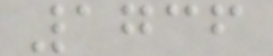1736
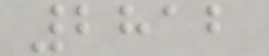2812
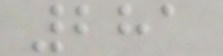281
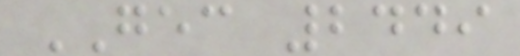GEC 2449
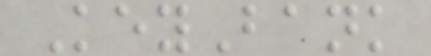KeyBank
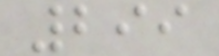299
